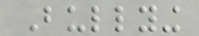Bullying
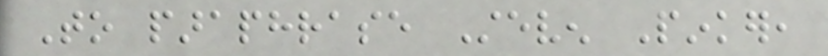To paraphrase Steven Pinker,
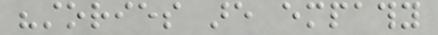"stories are empathy
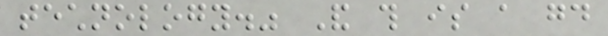technology." And this is a good
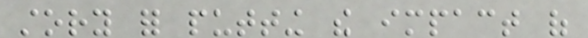story for putting the impact of
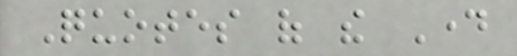Quotes of the Day
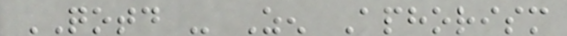QOTD - Zen Aphorism
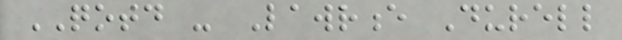QOTD - Lawrence Durell
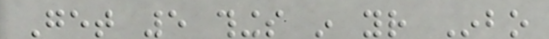Get 5 things in your Inbo
